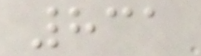831
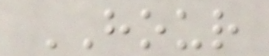HOUR
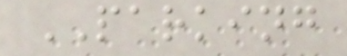PARKING
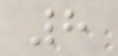8
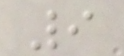9
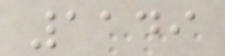1149
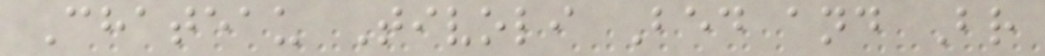Chateau Tivoli Bed and Br
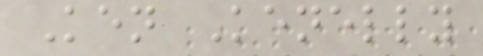Ken Kenelly
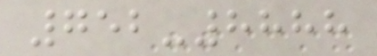752-8888
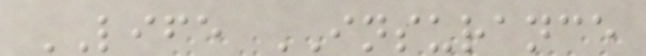LIFE INSURANCE
